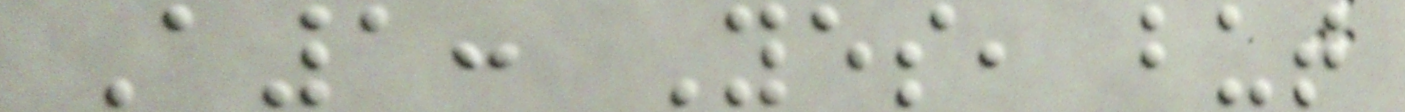A1: Yes, but
